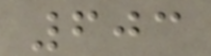603
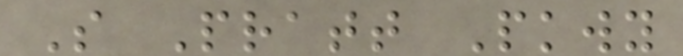S Pratt Pkwy
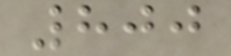800
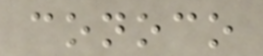conoco
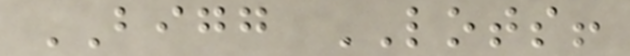BIGG LOTS!
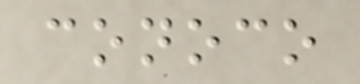conoco
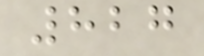827
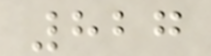827
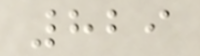829
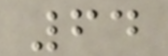64
